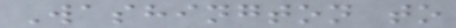Washington to
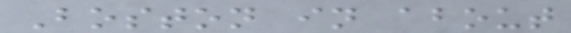Boston in about
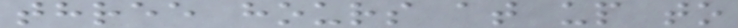three hours at up to
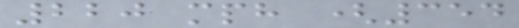220 mph (354
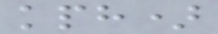kph)
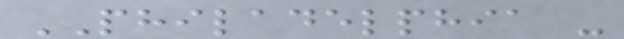PHILADELPHIA -
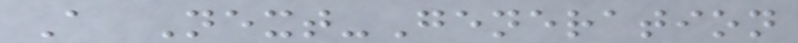A Next-Generation
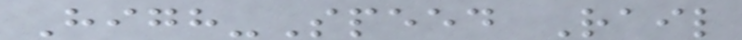High-Speed Rail
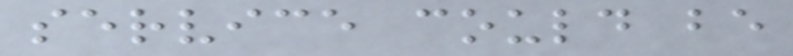service could be
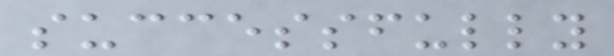successfully
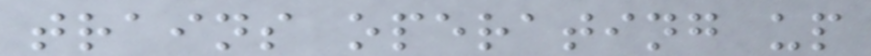trains operating up
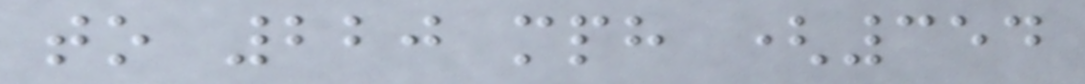to 220 mph (354
